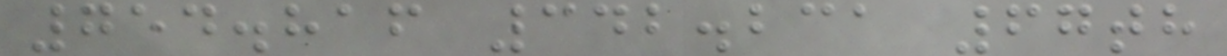754.816 342.231 67th
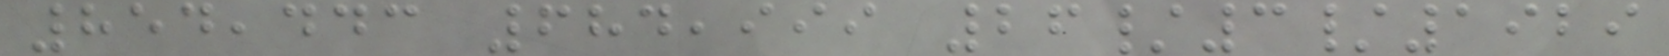854,443 684,999 26/3/1929
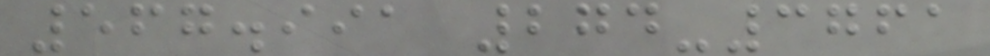567.991 274-3761
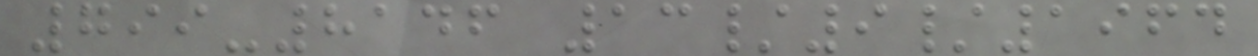799-8146 13/9/1964
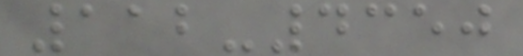112-4350
